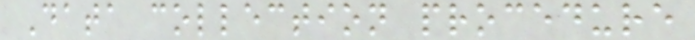Data collection procedure
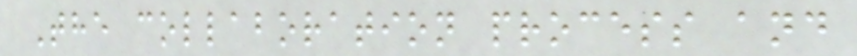The collaboration process and
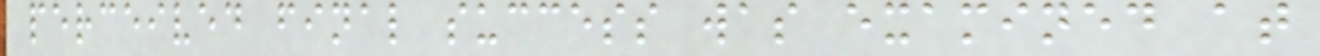perceived final success was examined at
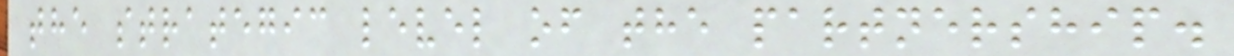the strategic level of the partnership.
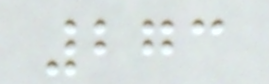273
